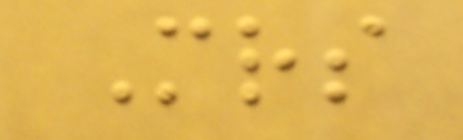Mrs
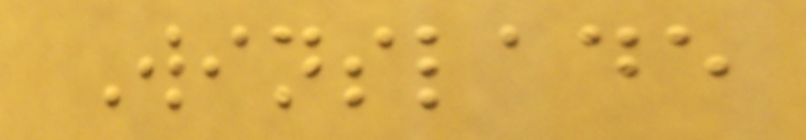Winslade
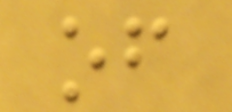of
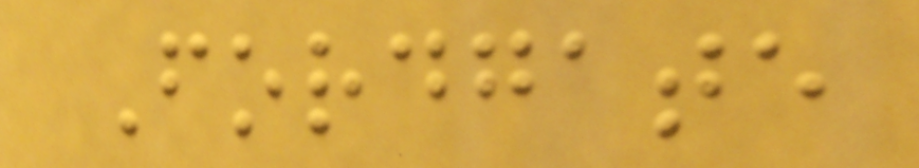Fordgate
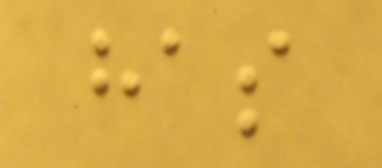has
